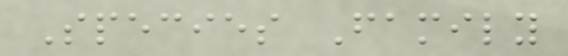Species Family
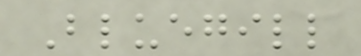Bluegill
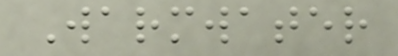Warmwater
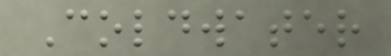Coldwater
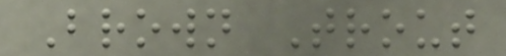Brown Trout
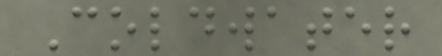Coldwater
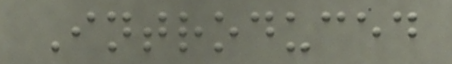Introduced
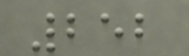252
